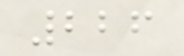226
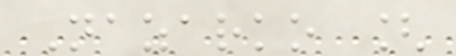Nazarko [
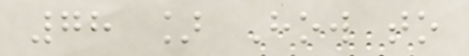78 ] How to
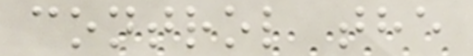control the
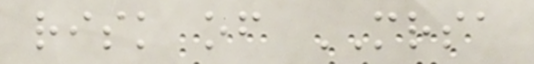risk of MRSA
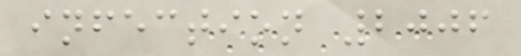infection 2006
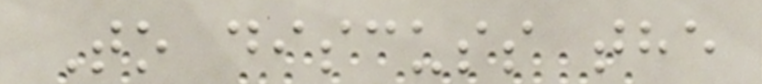To discuss the
